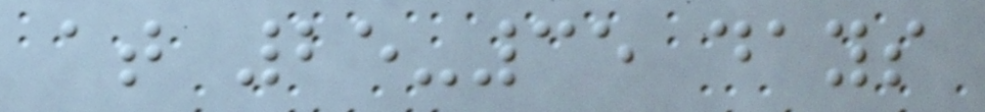at 25-35 days
